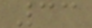33
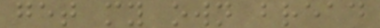get my own bread
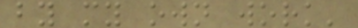by my own work'
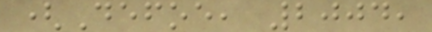(Defoe, 2004,
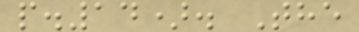p.14). The
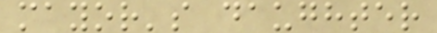mayor's daughter
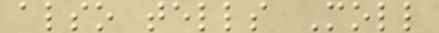also tells Moll
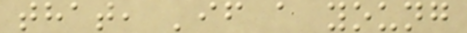that, 'if a young
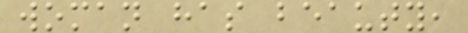woman has beauty,
